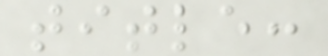title:
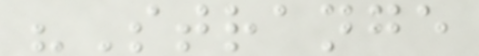"Strange
